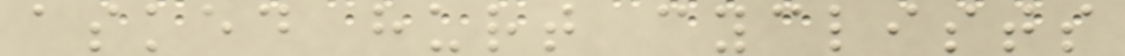asked hurt cyclists
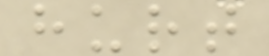hurt
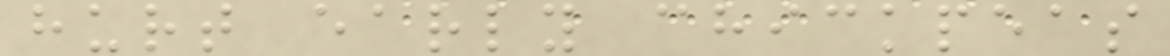hurt early chickpeas
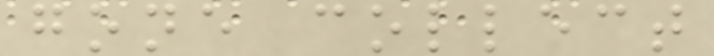gone collect
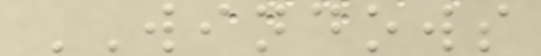WINDOWS
